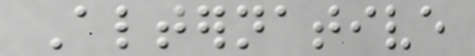Alternative
